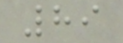89
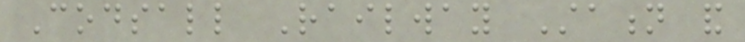Codsall Railway Station and
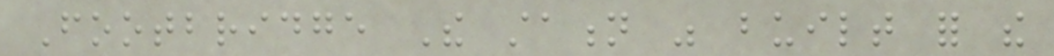Footbridge The station was built for the
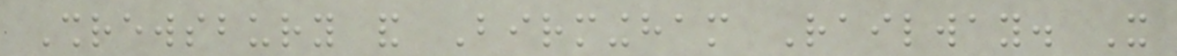Shrewsbury and Birmingham Railway. It
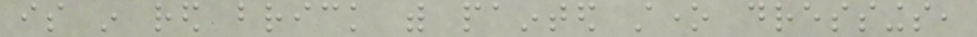is in red brick with painted stone dressings,
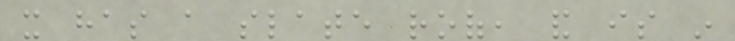it has a slate roof, and is in
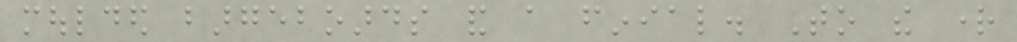moulded bargeboards and a finial. To the right
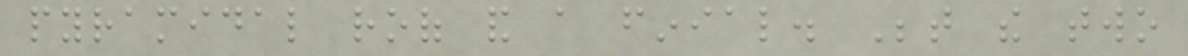pyramidal roof and a finial. Between the two
